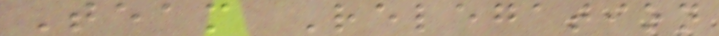Team Relegation
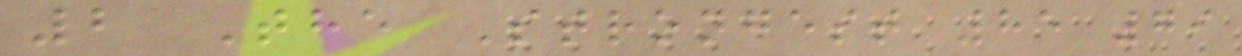2 The Strongest 85 79
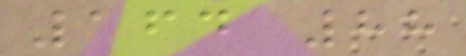164 88
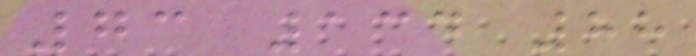73 134 88
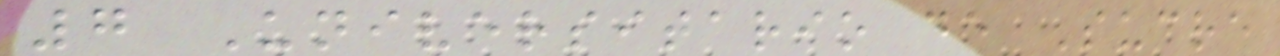7 Universitario de Sucre
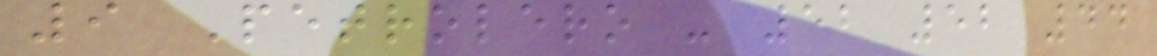9 Petrolero - 52 52 44
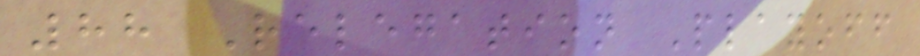88 Relegation Playoff
